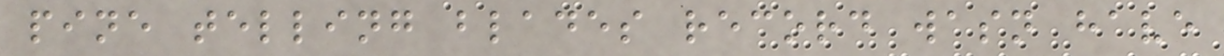pine telling blades record wasn have
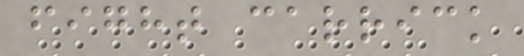fight carrick
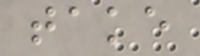take
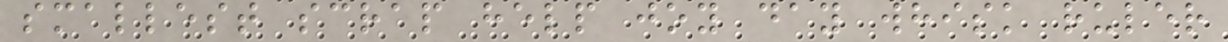smallest scrap help joy day whisk ruler
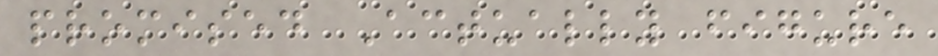promised Actually figure
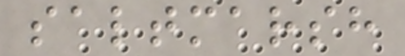saltmarsh
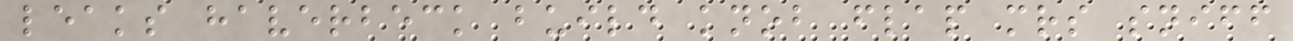leaks haverbeck build knob flap mrs sniff
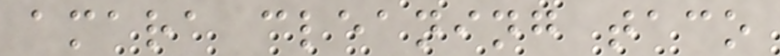amara cleaning taco
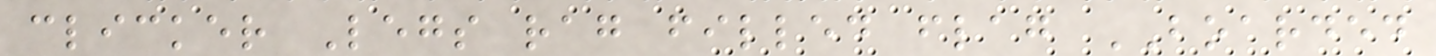clicker Legs rag filled flag BOARDED
